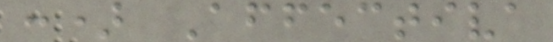:) Affectiva
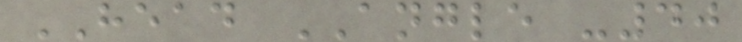HEAD ANGLE -40
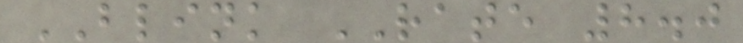BLINK RATE 8.0
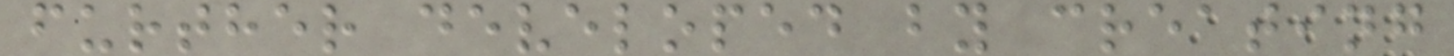further developed by creating
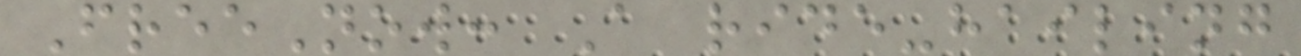FreeNow: A ride-hailing
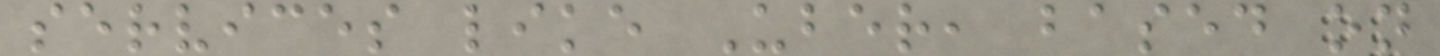services like Uber, based on
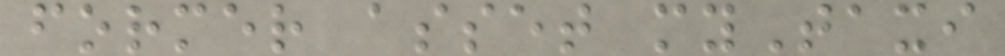former asset myTaxi
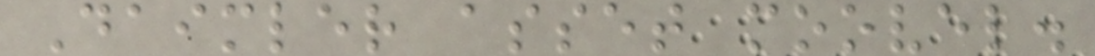Daimler asset moovel.
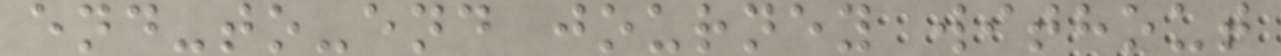end-to-end journey without
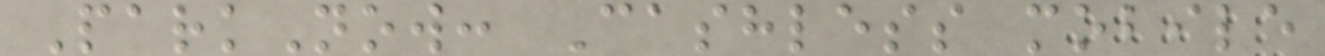ParkNow: Cashless mobile
